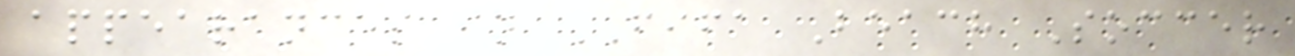appearances in FIFA Beach Soccer
